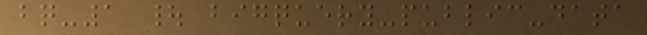bq-1 | bigquery-public-data
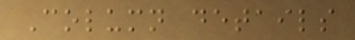Column details
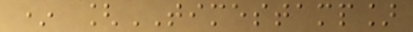* [TIMESTAMP]
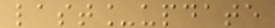last_update
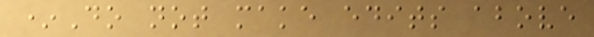*Do not make edits above
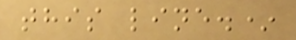this line.*
